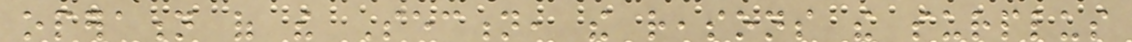operation of the Section, the reasons the surplus
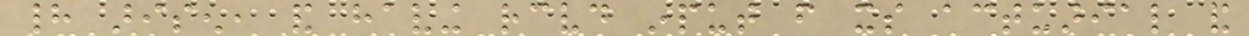had arisen, and having received input from its actuarial and
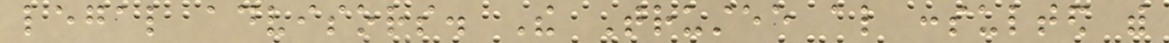legal advisors. The Trustee also consulted with
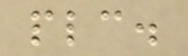plc.
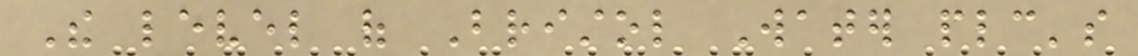The level of Bristol Water plc's
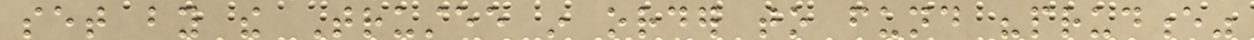set by the Trustee in order to fund "prudence"
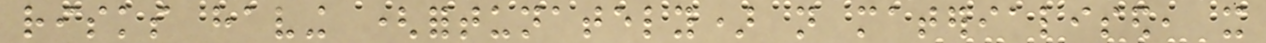risks having (fortunately) not materialised, it
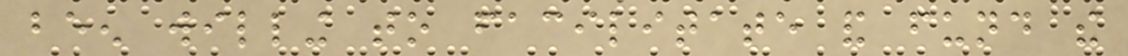been willing to facilitate and fund the
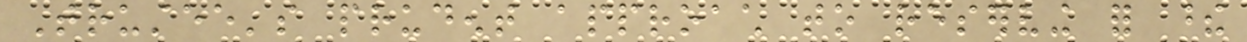Trustee's prudent approach to reserving for these
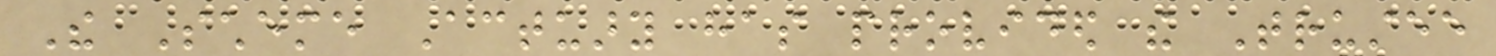The Scheme Actuary has provided the Trustee
